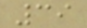39
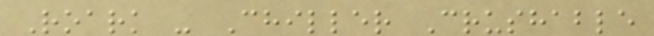Roark - Chiller Crushable
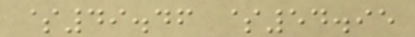$49.46 $54.95
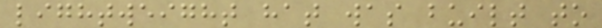lightweight hat was built to
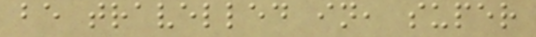be travelled in, super
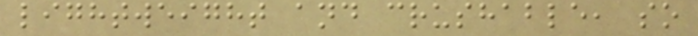lightweight and crushable, so
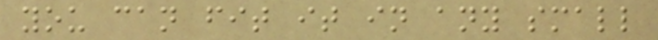you can fit it in any small
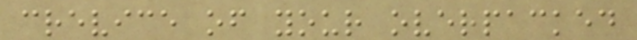crevice of your overpacked
